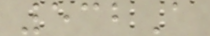532A
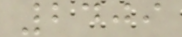2409
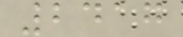2417
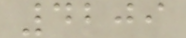4209
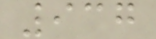937
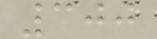300
